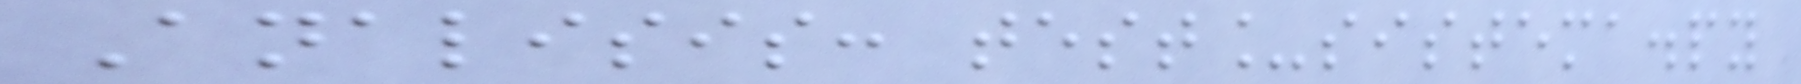Analisis: test_sistema.py
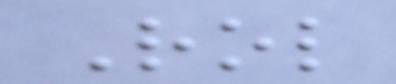Rol
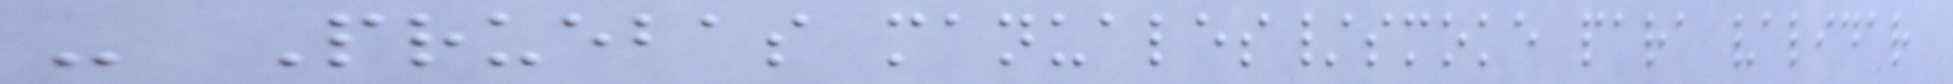- Pruebas manuales/smoke para validar
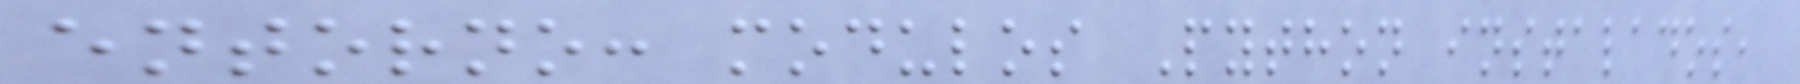entorno: modulos Python instalados,
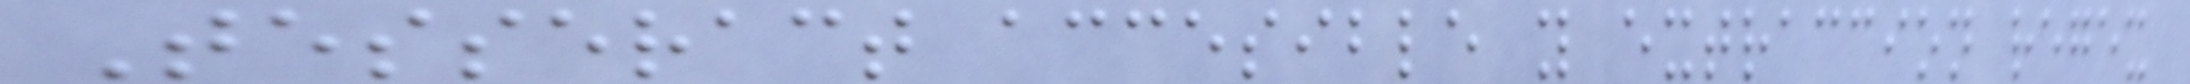Tesseract accesible y extraccion regex
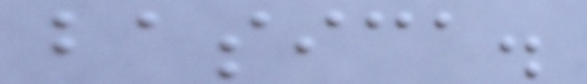basica.
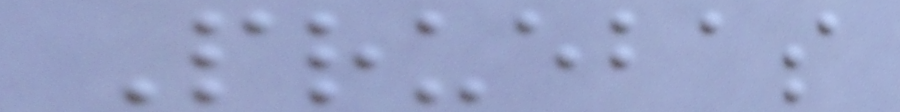Pruebas
